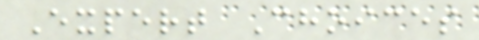Expert Choices
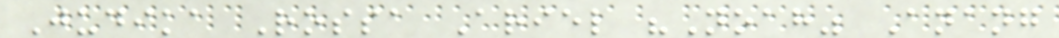Judika Rossa Ariel "Noah" Anang
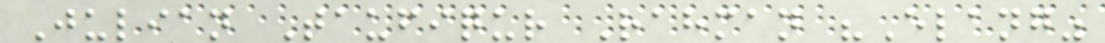Julian Taufiqur Rahman "Elang"
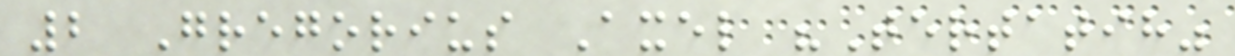2 Gregorius Axel "Tertatih"
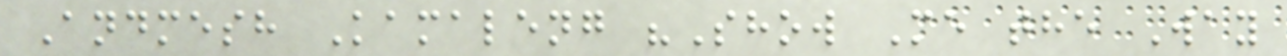Andmesh Kamaleng "Show Me the Way
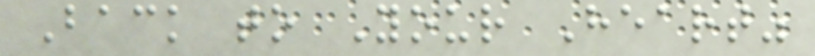Back to Your Heart"
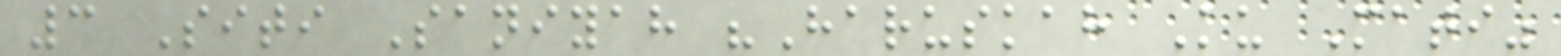3 Siti Saniyah "Haruskah Ku Mati"
